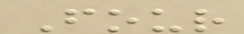Four
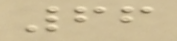66
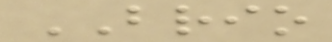BRIO
